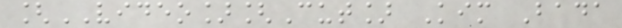[VIDEO][Cut] Kim Bada
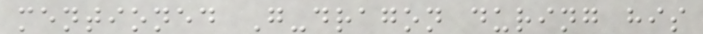mentioned G-dragon during his
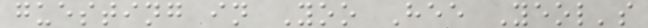guesting in Yoo Hee Yeol's
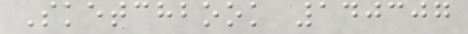Sketchbook 140307
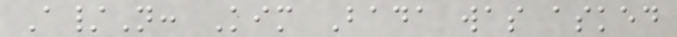A/N: Kim Bada was asked
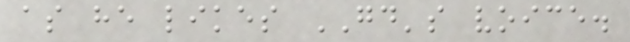as he likes GD's voice.
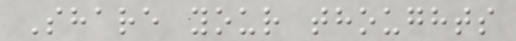Share your thoughts
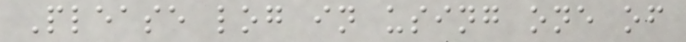Please log in using one of
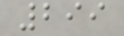299
